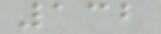132
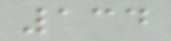134
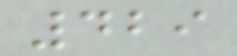429
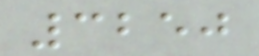3250
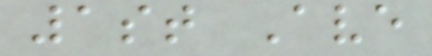1st Ave
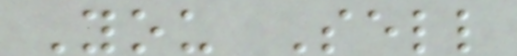You Sell
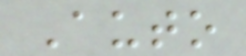Auto
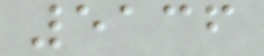5136
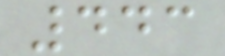443
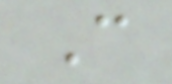C
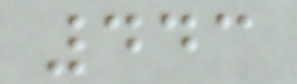443
